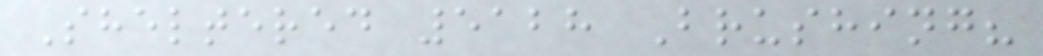Sheltered 5128 Brushing?
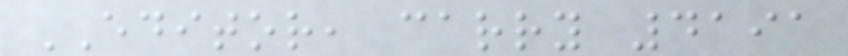EDITOR, carry 4191
